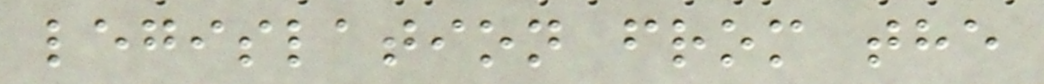legislation from the
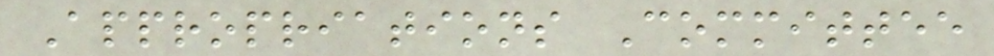Appropriations Committee
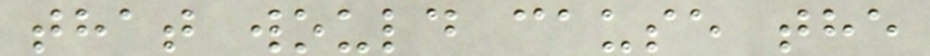that would cause the
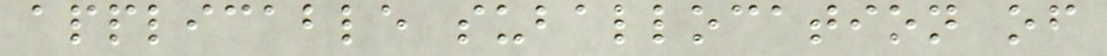applicable suballocation of
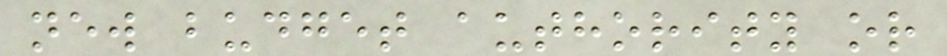new budget authority or
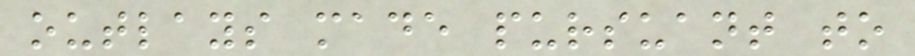outlays made pursuant to
